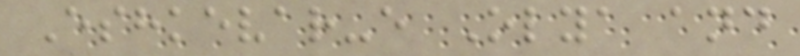Eshkevar-e Olya and
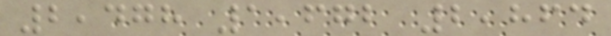2,478 1,672 2,864
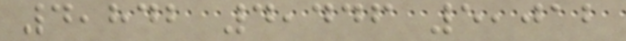4,842 4,446 5,012
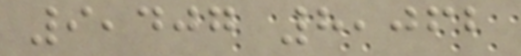9,407 8,062
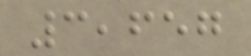3,657
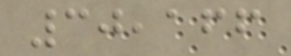30,166
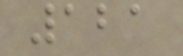121
